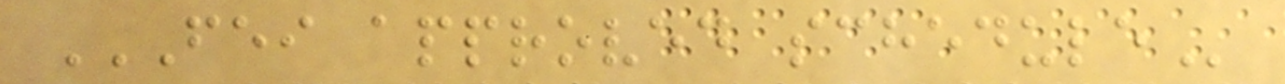FEI APPROVED SCHEDULE
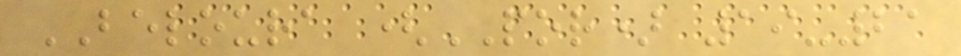BELOURA (POR) 19-21
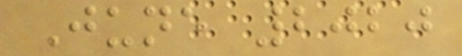June 2020
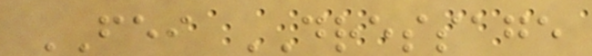FEI DRESSAGE
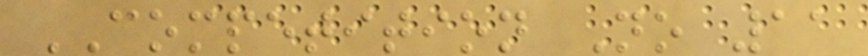COMPETITION No 11
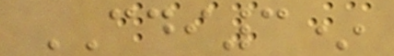CDI3*
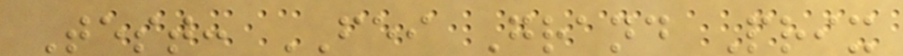Test: FEI Grand Prix
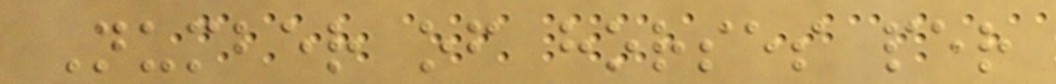Number of horses per
